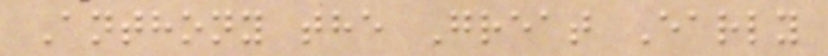Anthony the Great Early
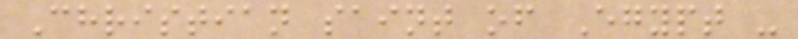Christian saint of Egypt -
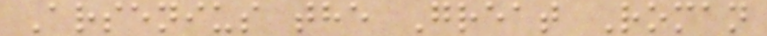Arsenius the Great Roman
